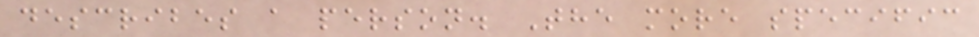describes a person. The more specific
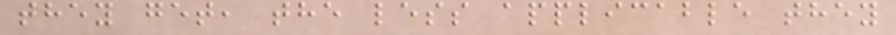they get, the less applicable they
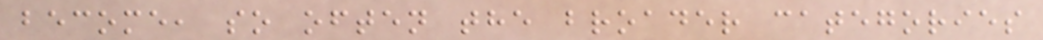become, so often the broader categories
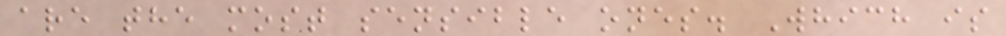are the most sensible ones. Which is
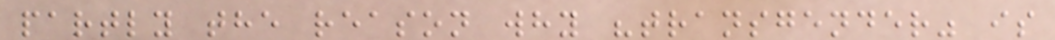partly the reason why "transgender" is
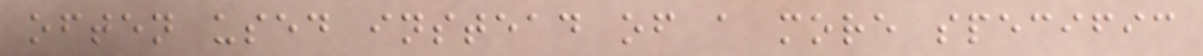often used instead of a more specific
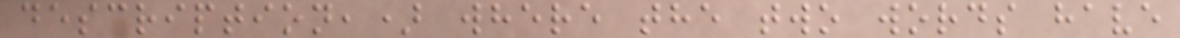description,) where the two words have
